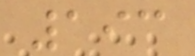193
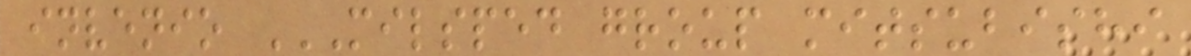invenio MILSPED GROUP MITSUBISHI
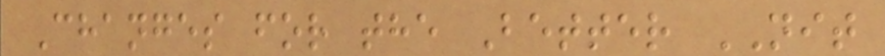Changes for the Better NIT
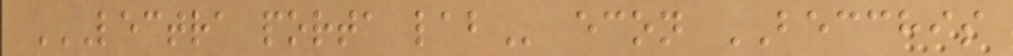LECTRA PORTA LAB econ BECCHIS
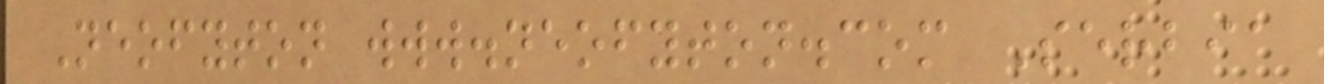Neofyton www.neofyton.com Serbia
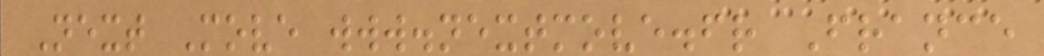Next Move www.nextmove.fr France
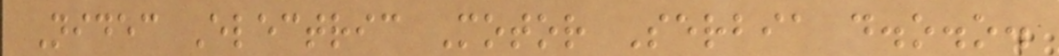Nidec Electric Motor Serbia d.o.o.
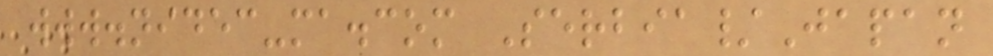www.nidec-ma.com Serbia/Japan
